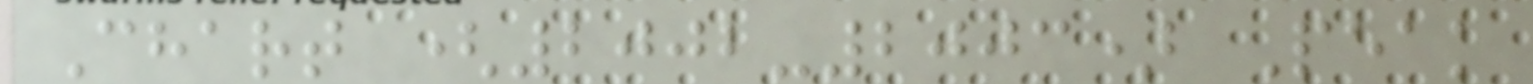Chart (2002-2003) Peak
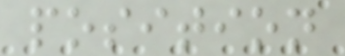position
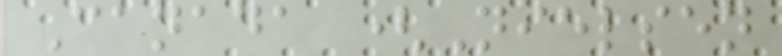Canada (Nielsen
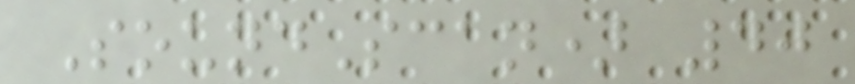SoundScan) 40
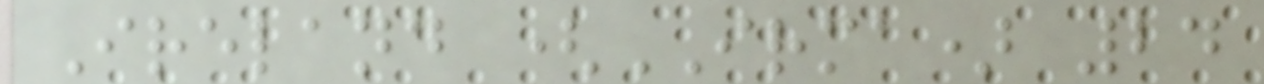Ireland (IRMA) 24
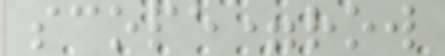scope=row
